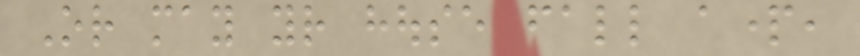Or may your house fall apart,
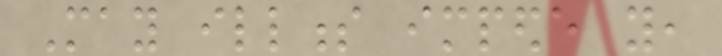May illness impede you,
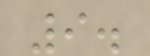9.
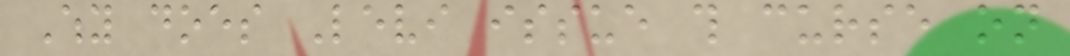Why does Levi issue this curse on
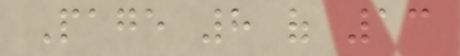Page 8 of 13
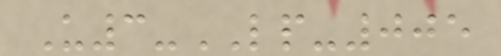U3-LP-005
